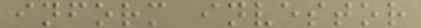inform investor
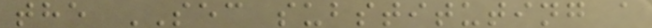the SEC substituting a
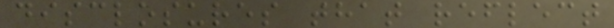disclosures that reflect
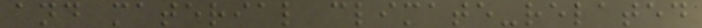and material climate-related
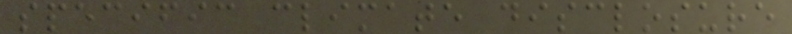specific climate disclosure
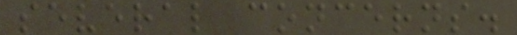several concerns.
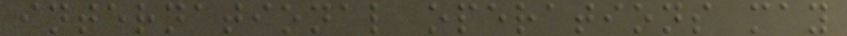international operations may
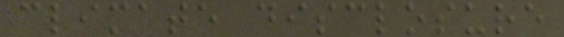climate disclosure
